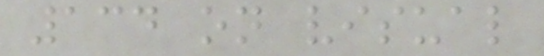134 on visual
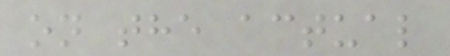on the actual
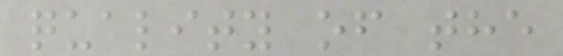quality of the
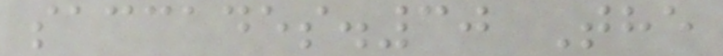saccades.30 The
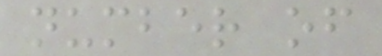number of
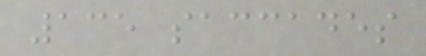135 saccades
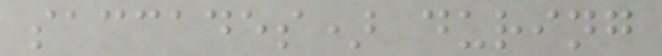saccades) during
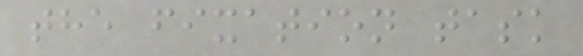the fixation task
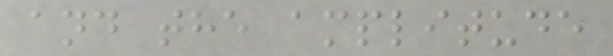and the amplitude
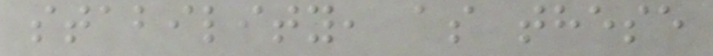stability, as these
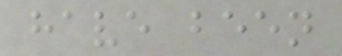have been
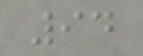94
